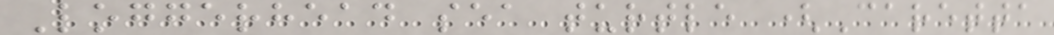Loggerhead sea turtle (Caretta
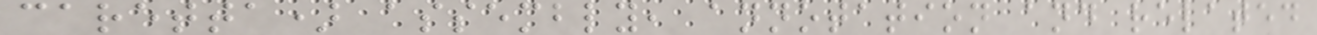caretta) assembly, annotation and related
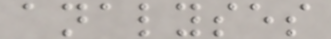analyses
